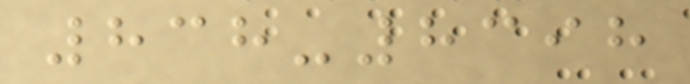838-8398
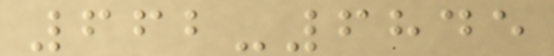662-6845
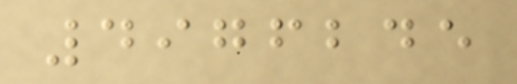4976245
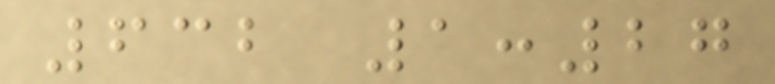632 1:27
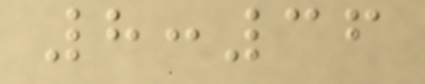8:36
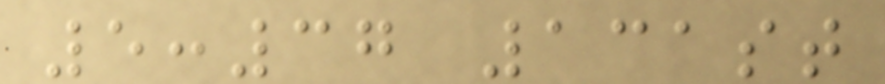5:37 131st
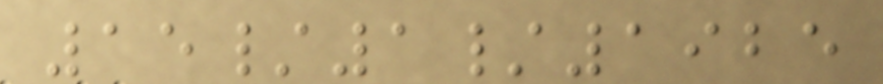15/1/1925
